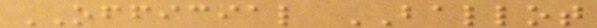OFFICIAL BALLOT
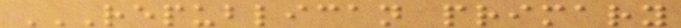REPUBLICAN PRIMARY
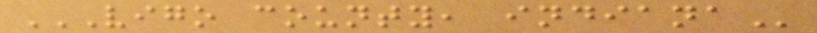VIGO COUNTY, INDIANA
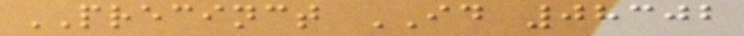PRECINCT ID 08302
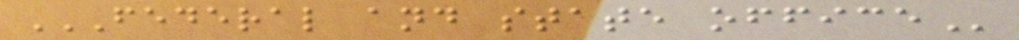FEDERAL AND STATE OFFICE
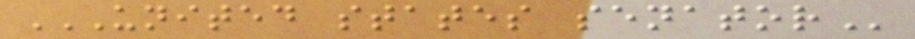UNITED STATES SENATOR
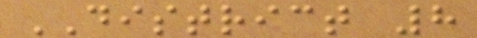DISTRICT 8
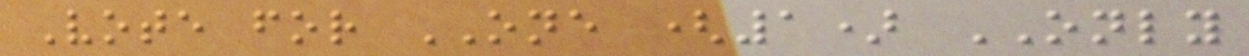Vote for ONE (1) ONLY
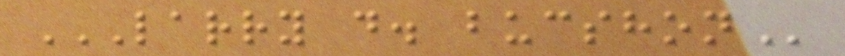LARRY D. BUCSHON
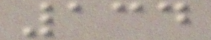134
